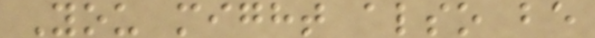You might also be
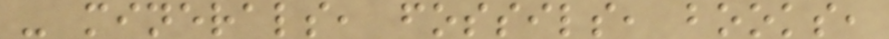- minerals, fossils, books,
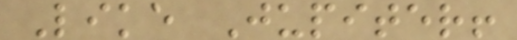Like Jupiter!
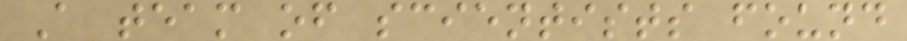A team of scientists found
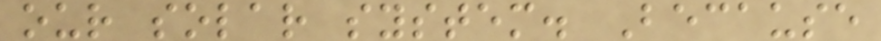our solar system. Because
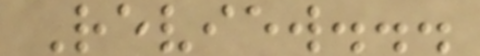Review...
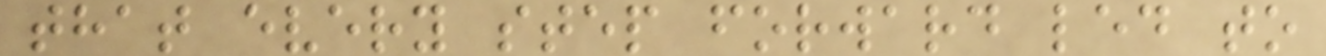that every step forward led to
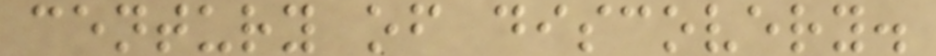century of discovery.
